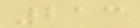213
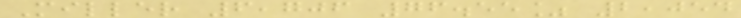Miller 6,706 76.55% 2,054
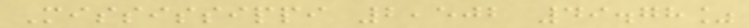Mississippi 2,502 49.78%
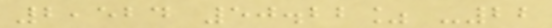2,524 50.22% -22
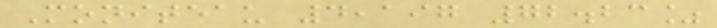Moniteau 4,197 72.23%
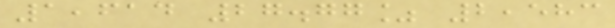1,614 27.77% 2,583
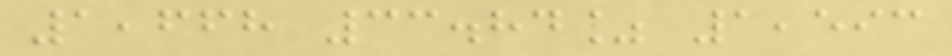1,668 33.84% 1,593
